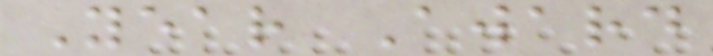Year Award
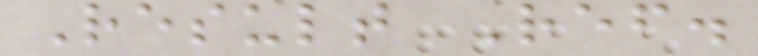Result Ref.
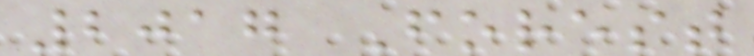2017 Forest
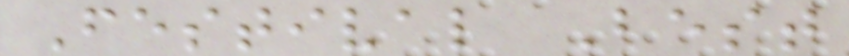Festival Best
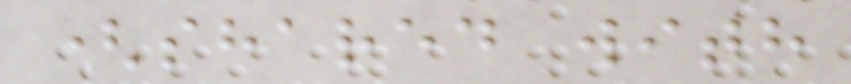(shared with
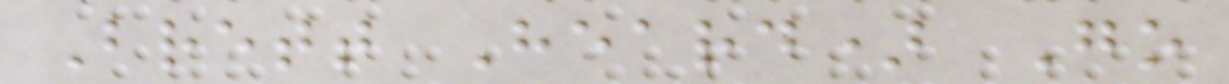Brett Heard) Go
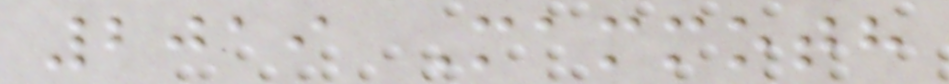2019 Mammoth
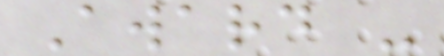Award -
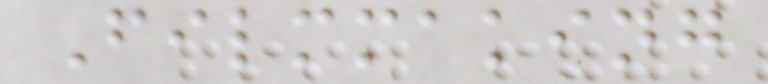Filmmaking
